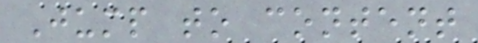Jump to content
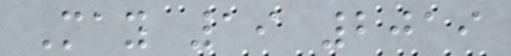May 19 2019
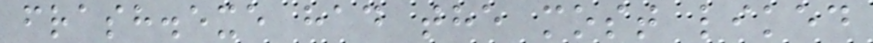frash.exe had the most liked
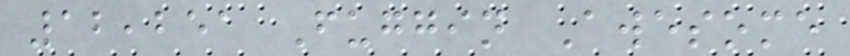12,251 Fuggin Awesome
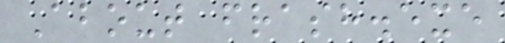About frash.exe
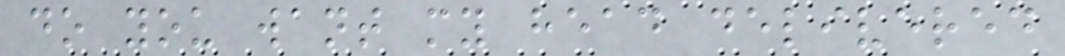do you want my head delivered
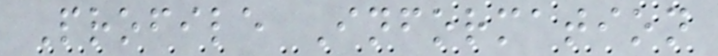Profile Information
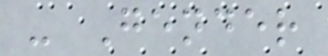- Gender
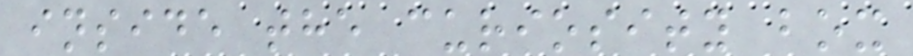inside the curiosity box
